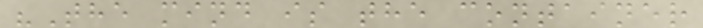"The mind is the container
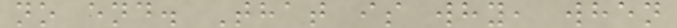no end. That is why, when
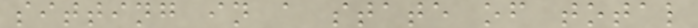sitting in a state of total
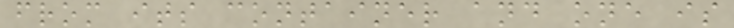from its container and one is
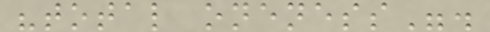"total oneness".
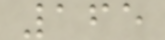165
